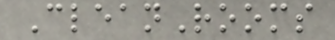CleanRooms
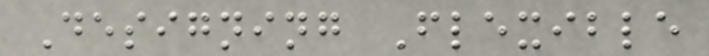Designing Flexible
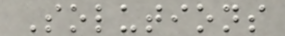Solutions
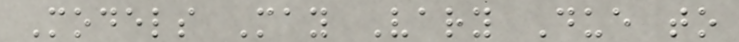Models May Vary Due to
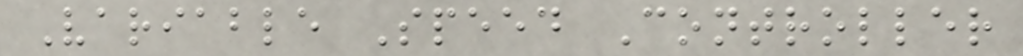Variable Speed Controller
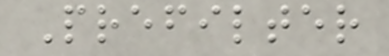Prefilter
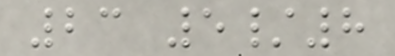23 5/8
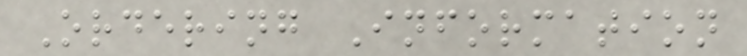Ordering Information
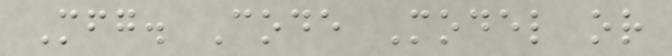Mfg. Code Model or
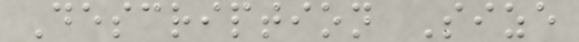Description Size
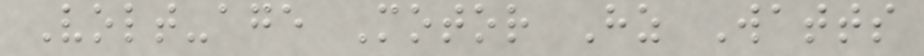Volt-age Motor Hz Watts
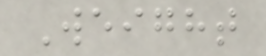Weight
